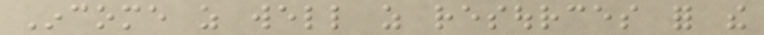Income as well as resources for the
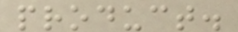product.
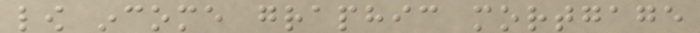low income graphic mortgage
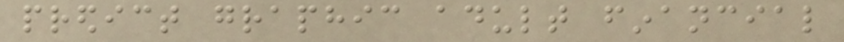predict graphic adult financial
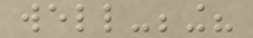well-being?
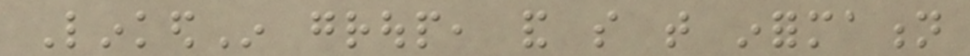LinkedIn group, and so that information
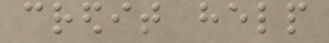credit help
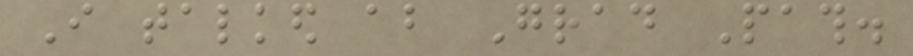I talked about Grad Path.
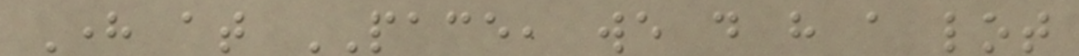Here at PACE, we do have a lot
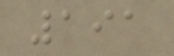191
